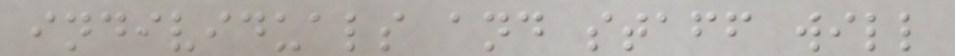individuals and staff will
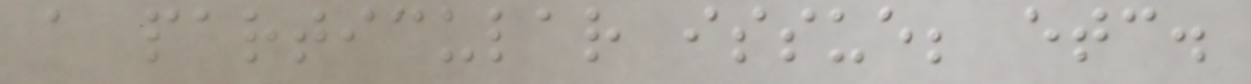a particular issue; etc.
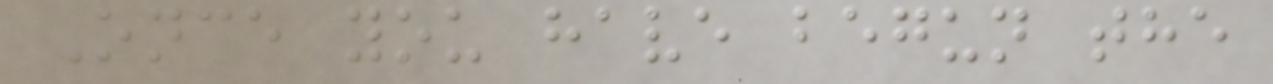Once you have begun the
